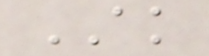AK
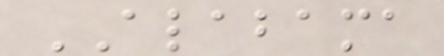ALABAMA
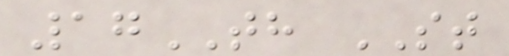17TH ST
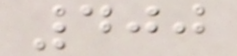400
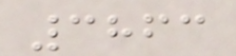3863
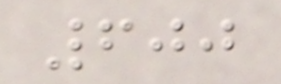600
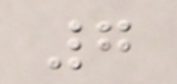7
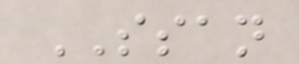SSAN
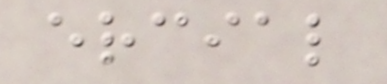ercial
